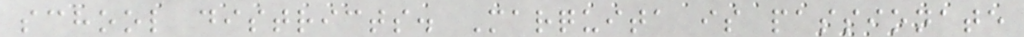school districts. Marquita is passionate
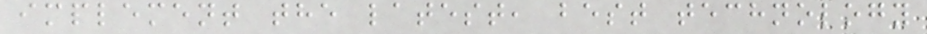implement the latest, best technology
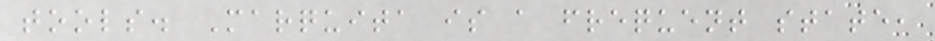tools. Marquita is a frequent state,
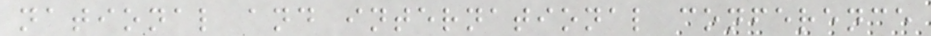national and international conference
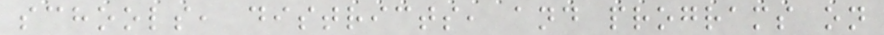schools, districts, and programs on
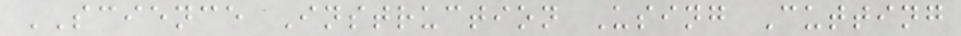SCIENCE Instruction Using Cutting
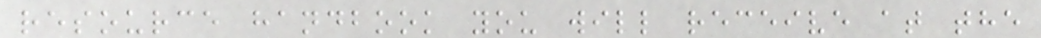resource handbook you will receive at the
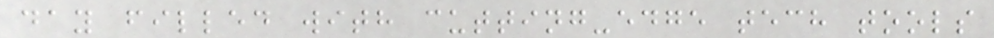day filled with cutting-edge tech tools
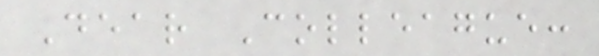Dear Colleague:
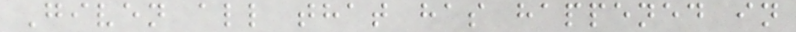Given all that has happened in
